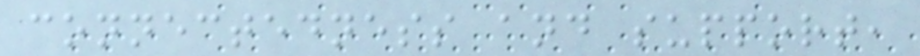connectedness and support,
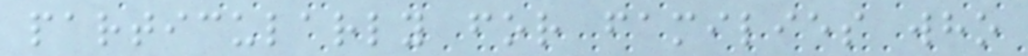particularly for families who
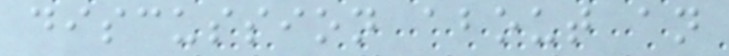discussion about an
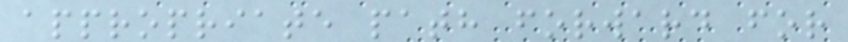appropriate path forward for
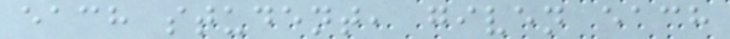each student, given each
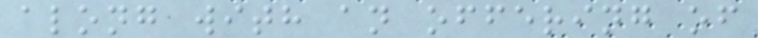along with an offering of
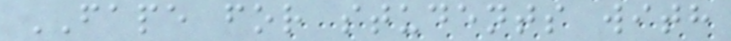FAPE for students with
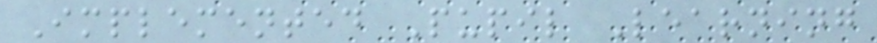Implemented Pupil Learning
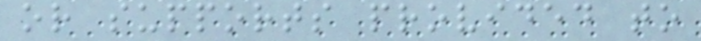or supports provided to
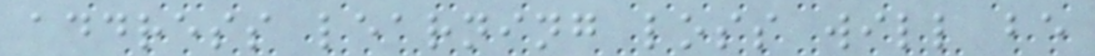address learning loss will be
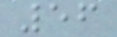56
